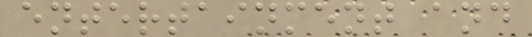entertainment and
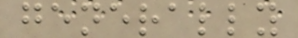generally
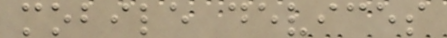mobile devices
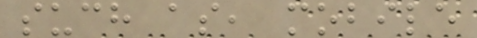such as, mobile
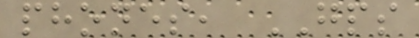phones, GPS
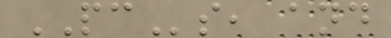PCs, and
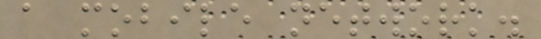a mobile network.
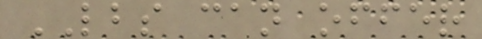LBS can offer
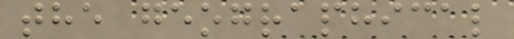the geographical
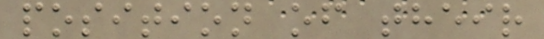position of their
